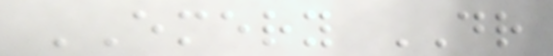EMERY DR
